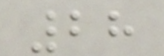28
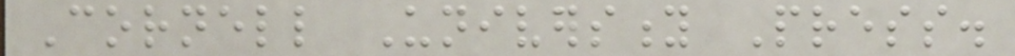Cornell University Press.
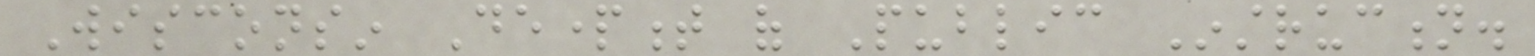Wisconsin Department of Public Instruction.
